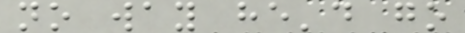no way he'd go
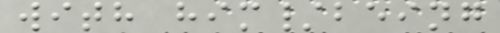with him/being
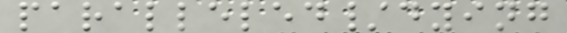paralleled/dying
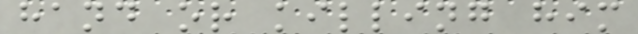hand or killing him
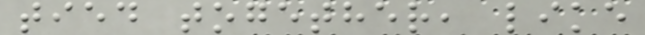tied together, like
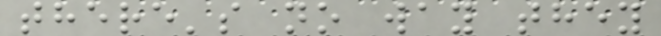there's no way they
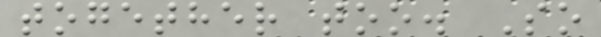together too. So
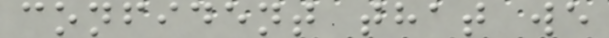confident that we
